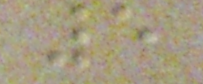5
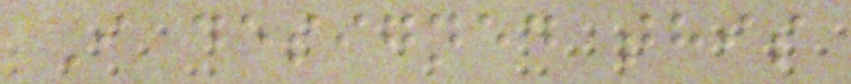I designed this
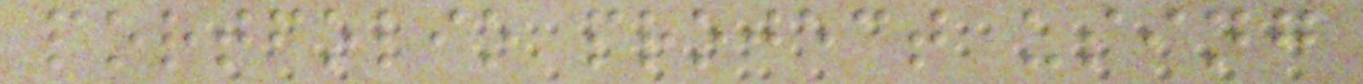portfolio project using
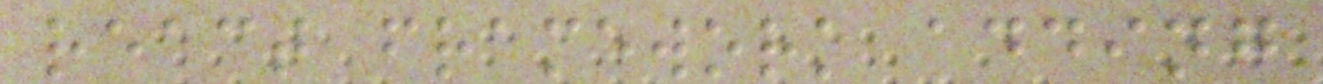react framework adding
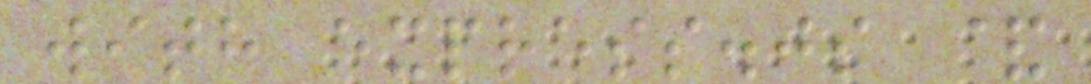with express.js &
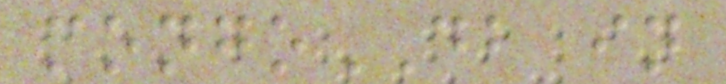mongoDB in
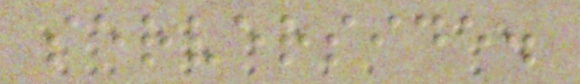serverside.
